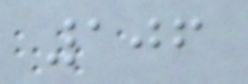106
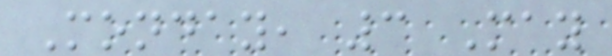Monday, 3 May
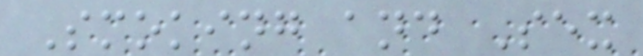Smoking and Sex
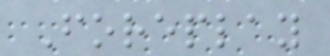Foreplay
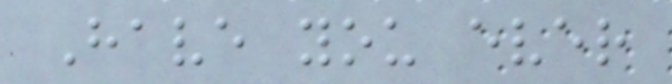Have you ever
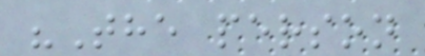"The person
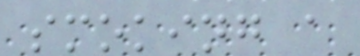smoking a
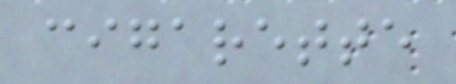cigarette
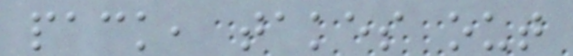pack, takes out
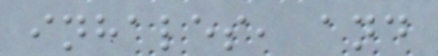inhales, and
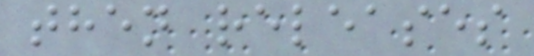then releases
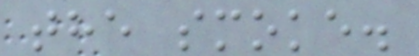the smoke.
